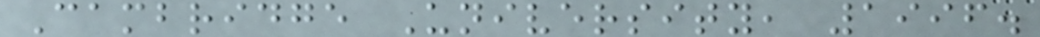Cambridge University, 1996.
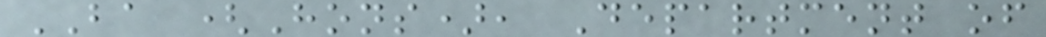BA (Hons), Department of
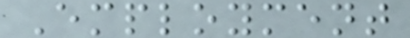Employment
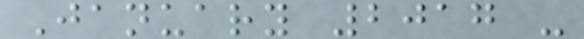January 2017 -
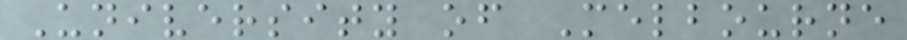University of Melbourne
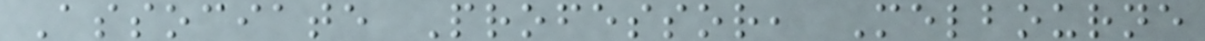Associate Professor, Melbourne
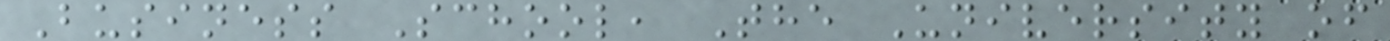Business School, The University of
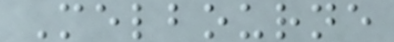Melbourne
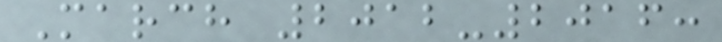March 2012-2016:
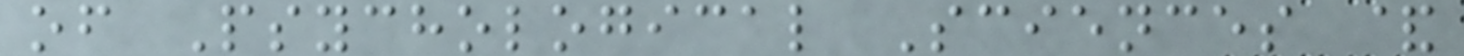of Psychological Sciences &
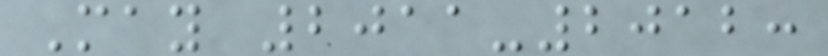May 2011-2012:
